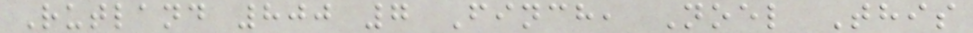Rutland 800 7 Finch, Noel This
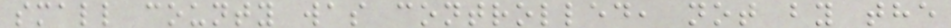small county was controlled, not by the
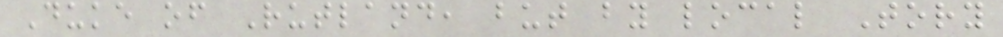Duke of Rutland, but by local Tory
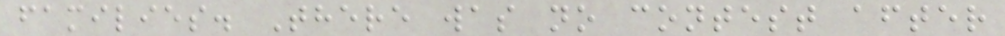families. There was no contest after
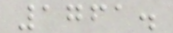1761.
